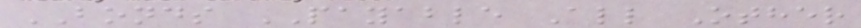BONDS PAYABLE All Other
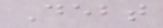Debt
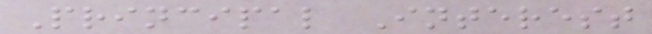Principal Interest
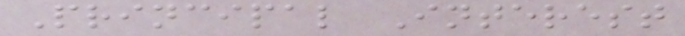Principal Interest
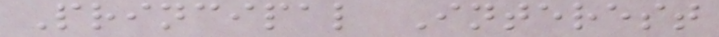Principal Interest
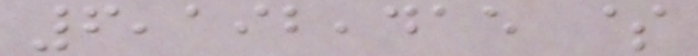6,192,415 $
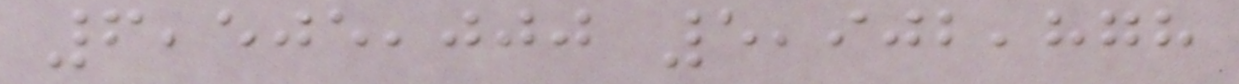6,505,000 5,902,878
